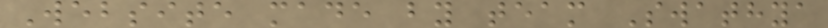Website made by team Swathya
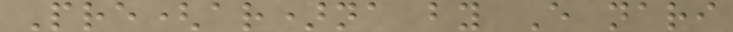Pre(ar)na by E nari
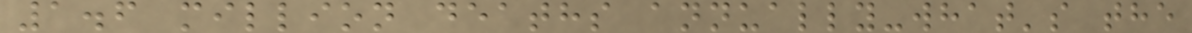1.6 million deaths annually-what's the
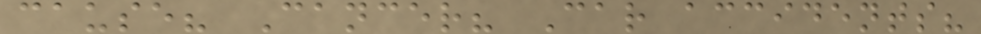cause? Cancer? Car accidents?
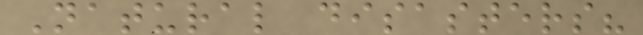Natural disasters?
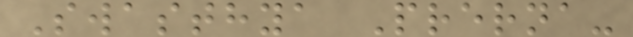Swasthya Prerna-
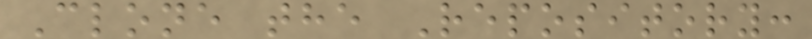Clone the Repository:
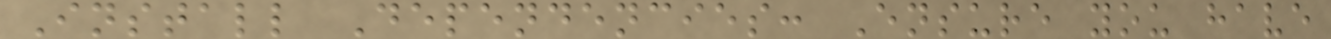Install Dependencies: Ensure you have
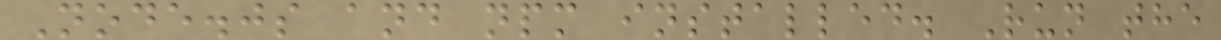Node.js and npm installed. Run the
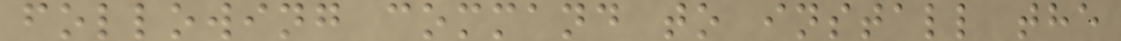following command to install the
